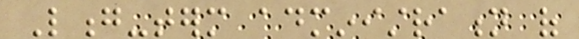Long-term administration of
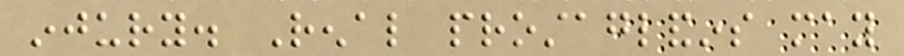injury. Renal prostaglandins may
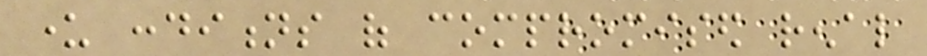under conditions of compromised renal
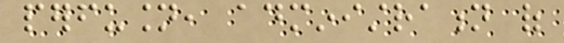perfusion, administration of
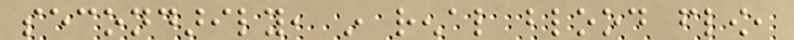secondarily, in renal blood flow,
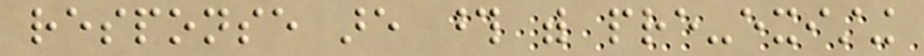response are those with pre-existing
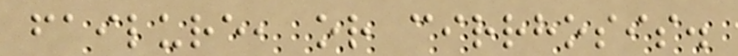failure, or cirrhosis.
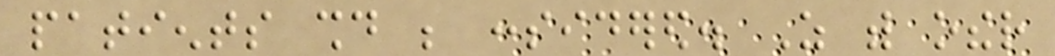patients should be considered. As with other
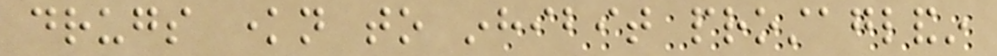drugs known to inhibit prostaglandin
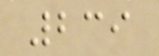239
